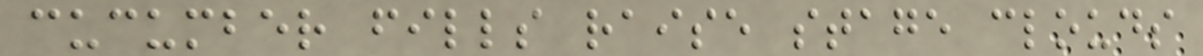cucumber fills raise stage clouds
